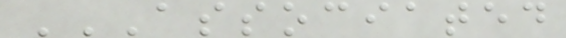ASSOCIATED
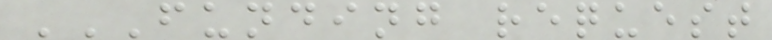FUNDING REQUEST
